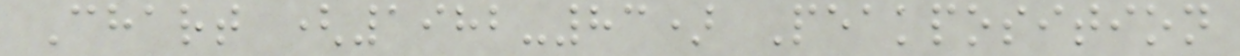Chart (1982-83) Peakposition
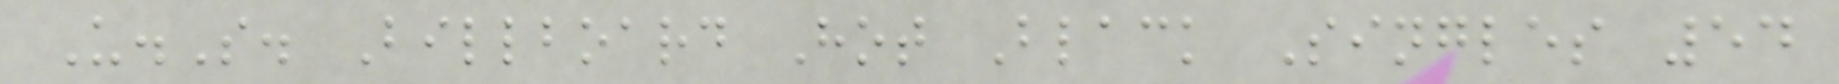U.S. Billboard Hot Black Singles 54
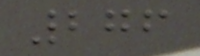276
